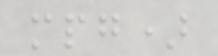mpg)
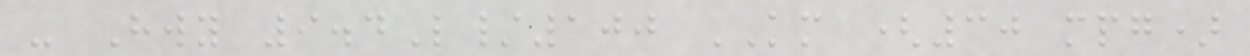- Hwy 9.4L/100 KM (30 mpg)
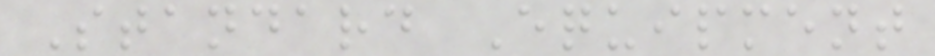Standard Equipment
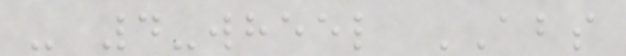- 4-wheel ABS
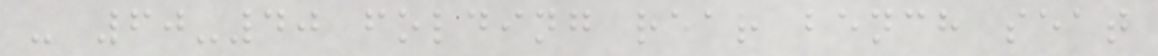- 60-40 folding rear bench seat
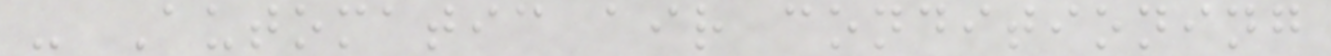- Automatic air conditioning
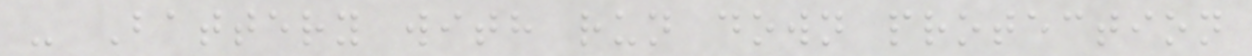- Battery with run down protection
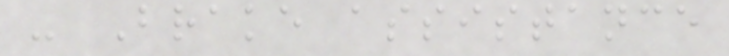- Brake assistance
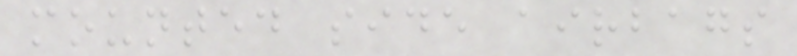mounted side airbags
